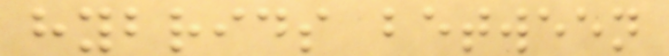hybrids between
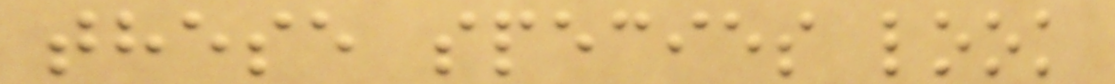these species look
